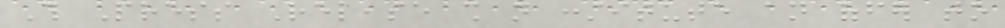This Press Release shall not constitute an offer to
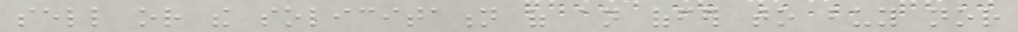sell or the solicitation of an offer to buy nor
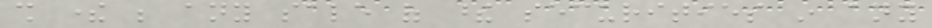shall there be any sale of these securities in any
